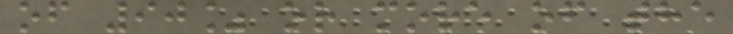of 90% or more of the
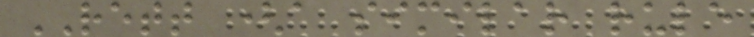RETT (a similar rule
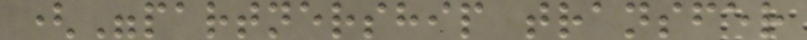("partnership transfer
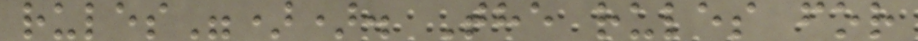rules")). The rules for
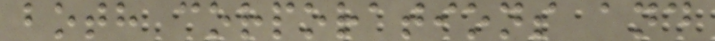both corporations and
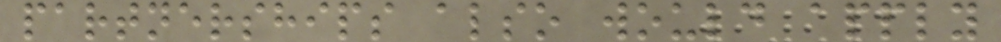partnerships also would apply
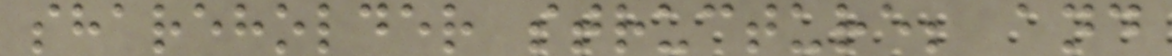shareholder structure; and
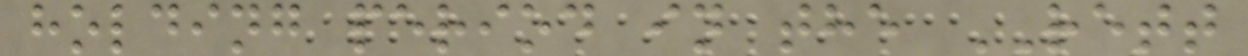holding period in the RETT
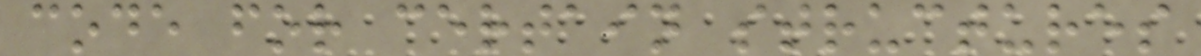code for certain structures
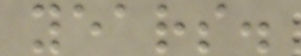years.
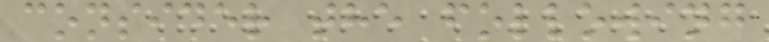consider the following
